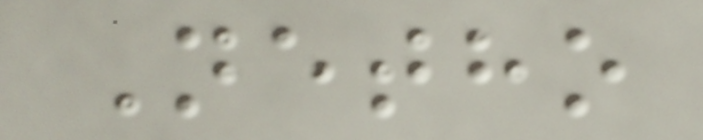Netho
